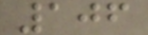106
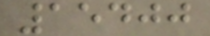15400
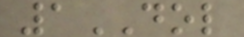1DOL
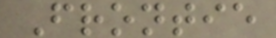Frontie
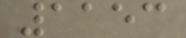1153
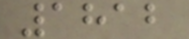1812
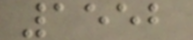1552
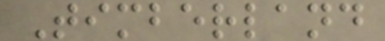Timberland
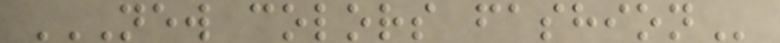NEW COLORS FASHION
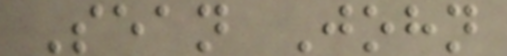Sean John
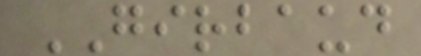GIRBAUD
